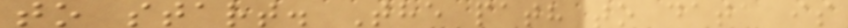to start. The path to data is
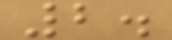2.
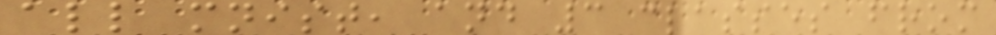all mnist, and 3 classes from
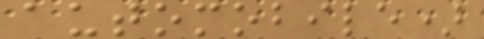automobile)
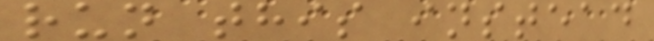run this instead
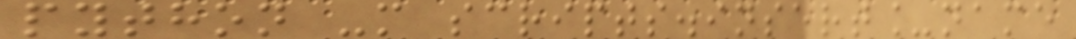python -m scripts.insert_name
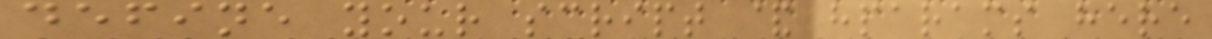define your script & hparams here
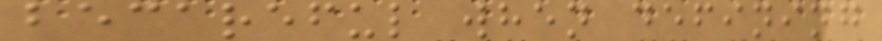becareful when defining
